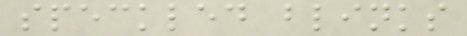speckled blinks
